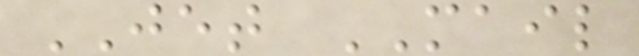JET MAIL
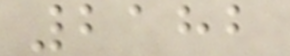2182
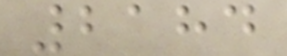2184
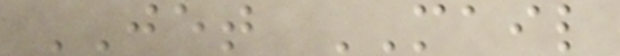JET MAIL
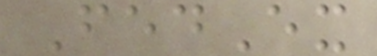FedEx
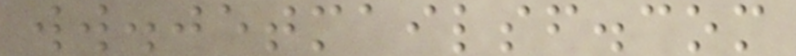ww.jetmailsf.com
